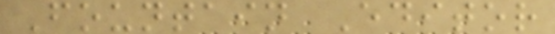Fountain Editor
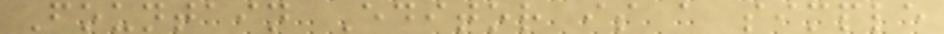Fountain Editor is a simple
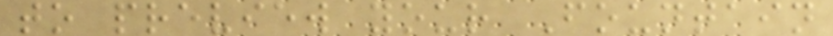to preview your Fountain
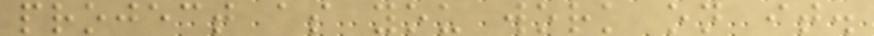project as you work on it.
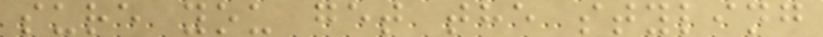sure you get the styling
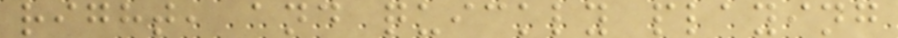right, and quickly playing
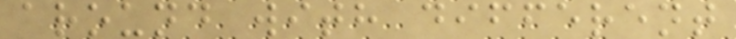around with different
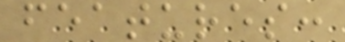features:
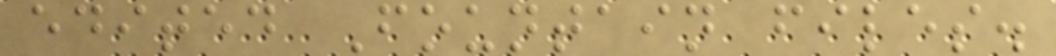edited Fountain files.
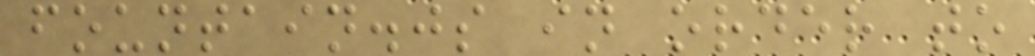fountain.js in order to
